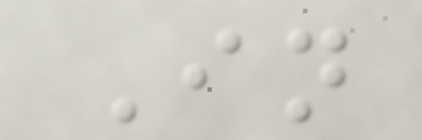In
